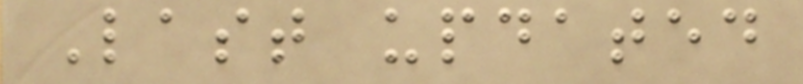Last updated
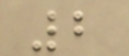2
